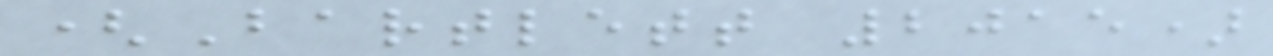(Bartlett 2015)
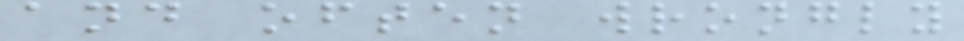and often wrongly
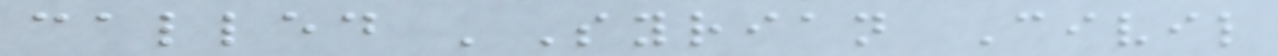called 'Syrian Civil
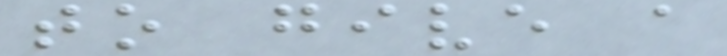to give a
